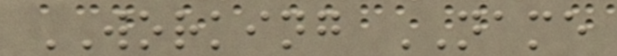WORKING NAME
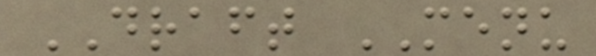DRAFT MENU
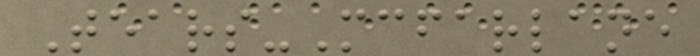Tears-Mcfarlane
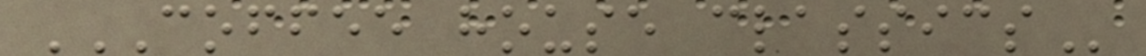COFFEE HOUSE CLASSICS
